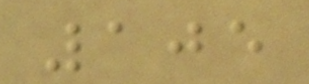105
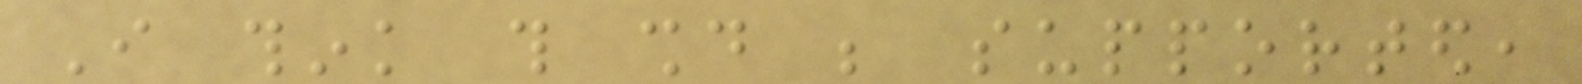I think this should be supported,
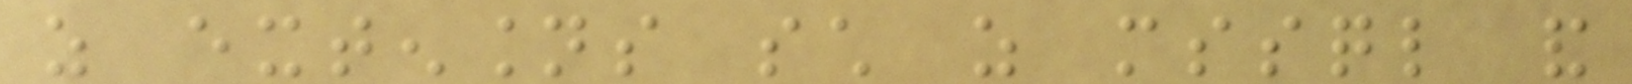as extensions such as mssql and
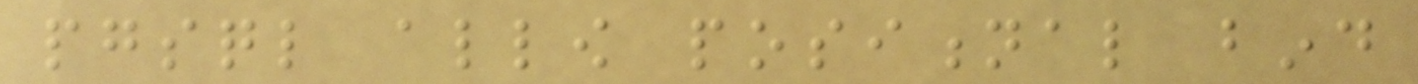pgsql allow positional bind
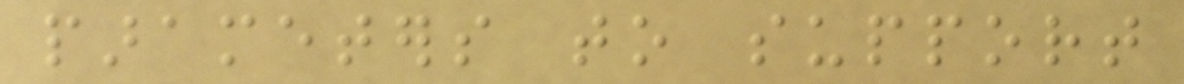parameters to support
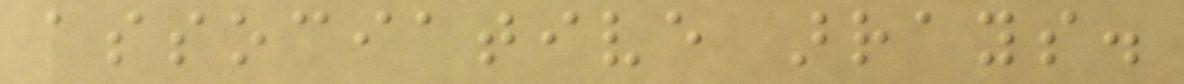associative arrays.
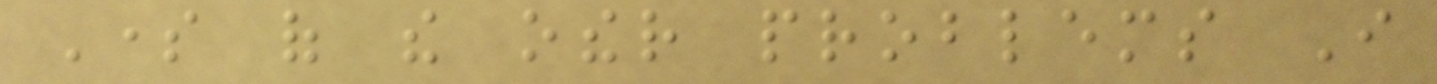Some of the other problems I
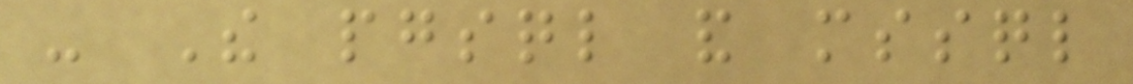- The pgsql and mssql
